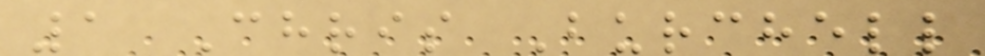1 Chris Burchell
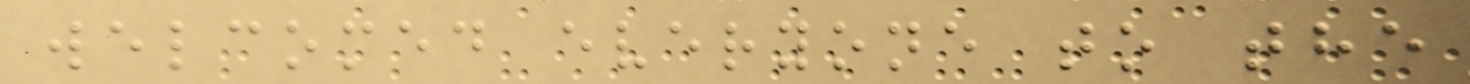welcomed everyone to the
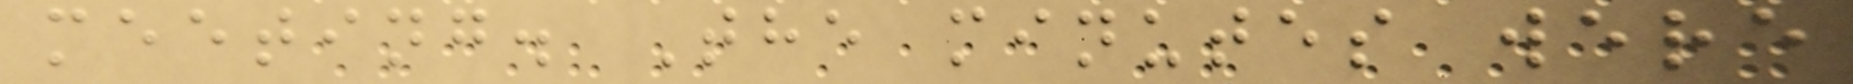meeting. The minutes were
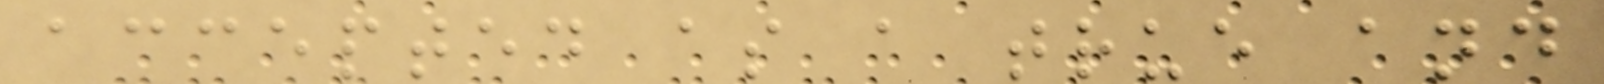accepted as a true and
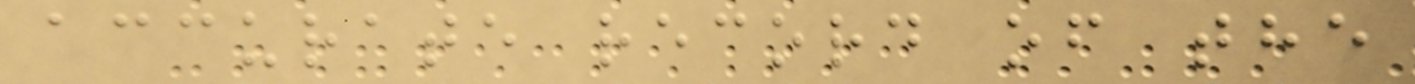accurate record of the
